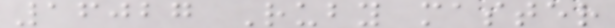16027 Ruby master
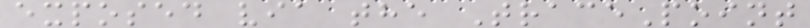exposed via the TracePoint
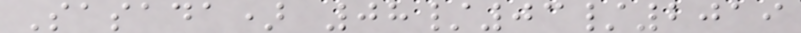Sasada) 08/03/2019
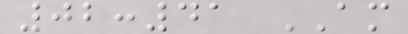02:41 AM
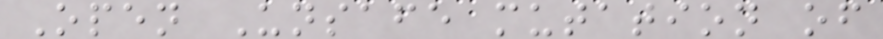Open Unsafe mutation of
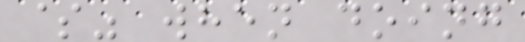$" when doing
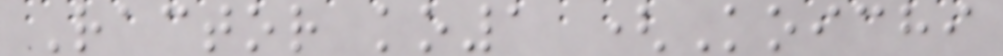Ractor ko1 (Koichi
